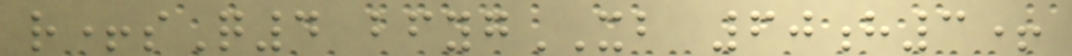r+sQ4 bfygXB 60h3+
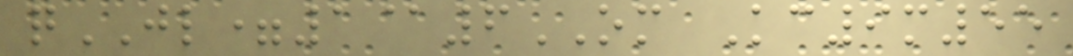qJL=1@6OM Kc9m55
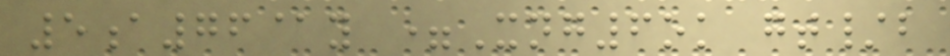5a76@y =Xng6ok gt/b
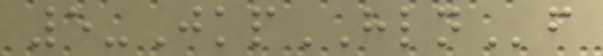5-JkpHLNf
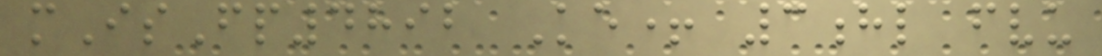mIsFp4892 Ke+ 3hl fvu
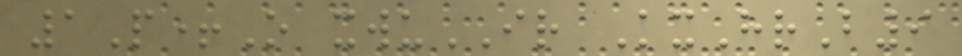1P+O xwuIR KxHrB9
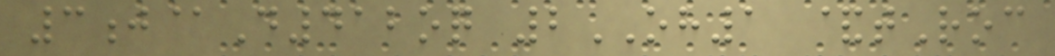3j@D412oq 2OH1 &tRoc
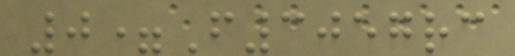0=F3057rc
